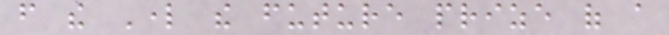from the Lord the future prize of a
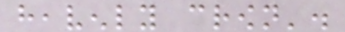heavenly crown'.
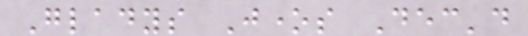Gladys Jones Dec'd
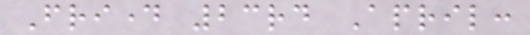Friday 23rd April:
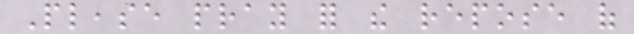Please pray for the repose of
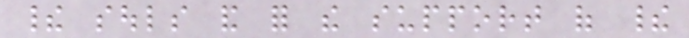their souls and for the support of their
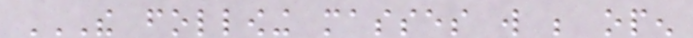THE FOLLOWING MASSES WILL BE OPEN
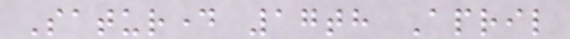Saturday 17th April
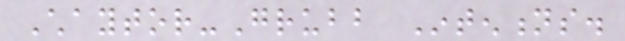Chaytor-Grubb Intentions.
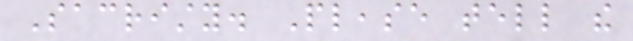Sacristy. Please tell the
